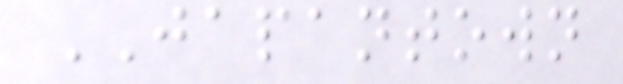JAPANTOWN
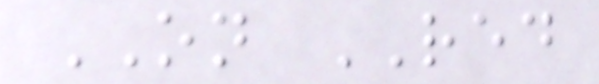ON RED
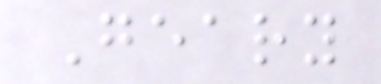Geary
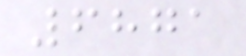6871
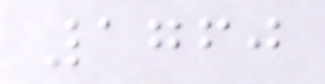1760
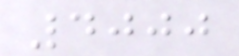4000
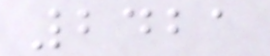2421
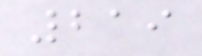219
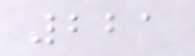221
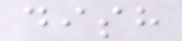dish
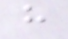h
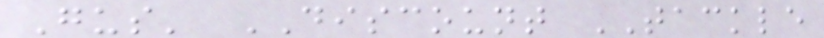Gus' DISCOUNT TACKLE
